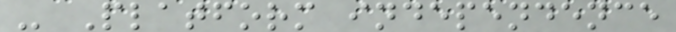- Platform independence
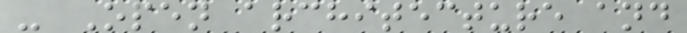- Open architecture and
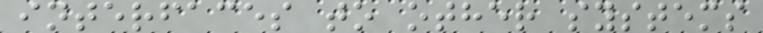interfaces to other systems
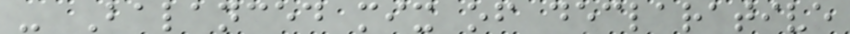- Balanced mix of declarative
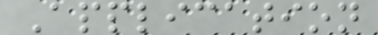Application
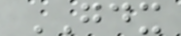GDX
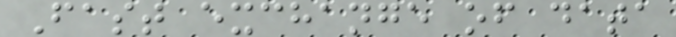Fast exchange of data
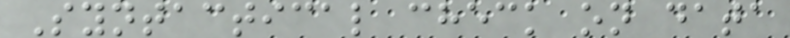Syntactical check on data
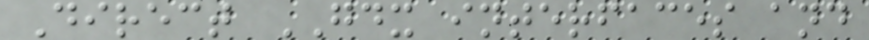Direct GDX interfaces and
